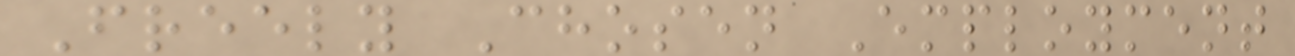Freely Chosen Employment
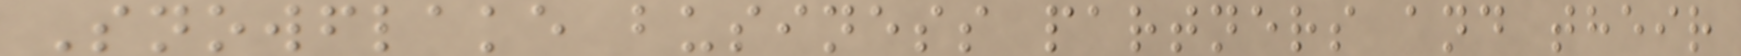Snowflake business partners and their
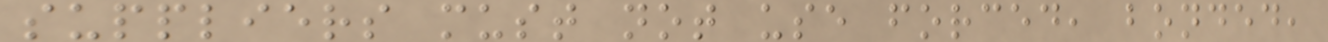suppliers must not use forced, bonded,
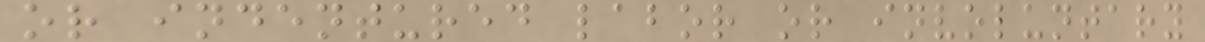or indentured labor or involuntary
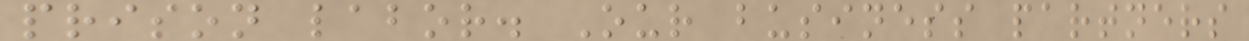prison labor. Our business partners
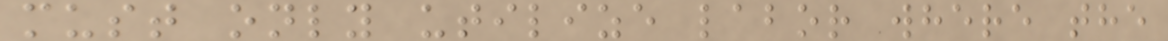must only utilize labor where the
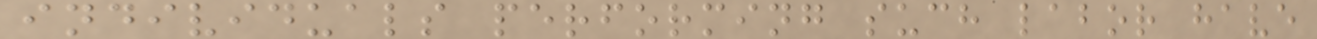individuals performing such labor have
